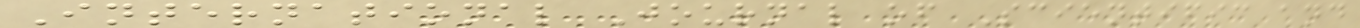International Journal of Scientific and
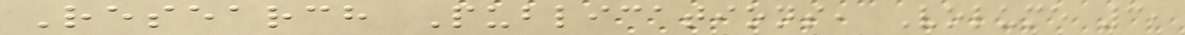Research Publications, Volume 3,
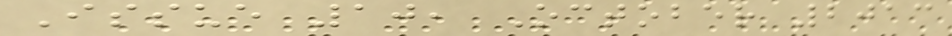Issue 10, October 2013
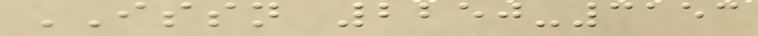ISSN 2250-3153
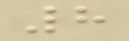8
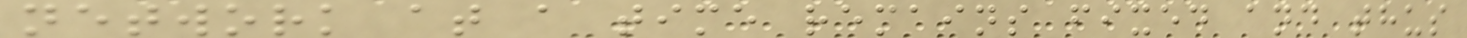network at a time remains fixed and thus
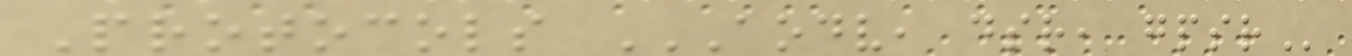Protocols AODV, DSR, GPSR
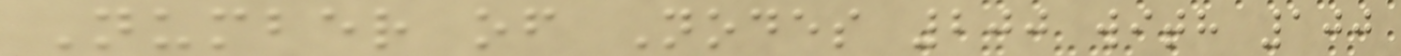Number of Nodes 200 with 100
